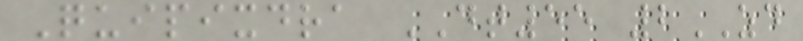Quipixdra DT55 2ZD
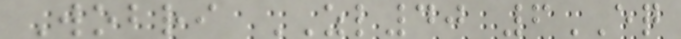Wobri ZL40 6EQ
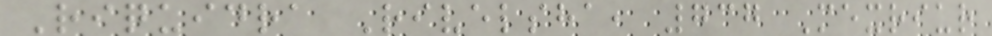Riquidra Rivelsha, 737 Mexriur
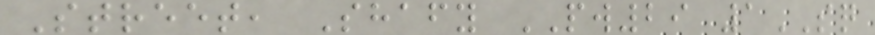Street, Shafy PW29 1SQ
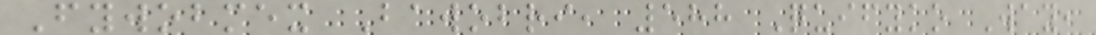Fywobmex Bawobri, 588 Quifyko Way,
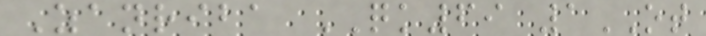Zanriba QK69 1OT
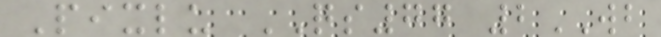Pixlu QS77 2WB
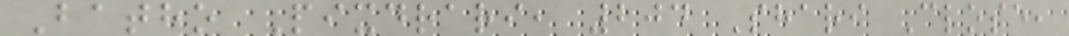Batho Pixdrari, 204 Shari Close,
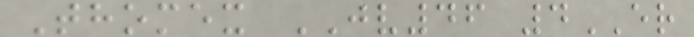Thomex JV46 4ER
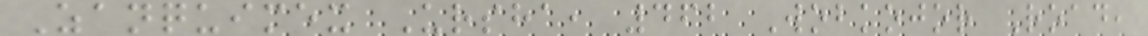Zanquimex Ursha, 462 Wobkojor Road,
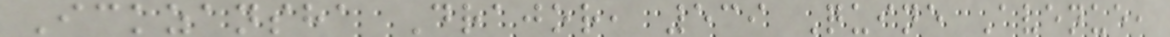Ickzansha Drajor, 539 Quine Avenue,
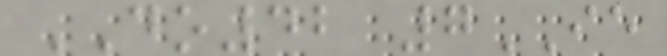DO42 7IE
